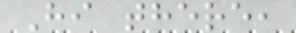Hi there,
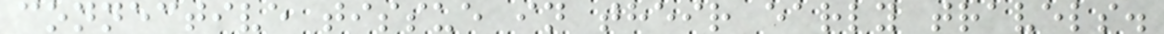connective tissue in their early travels.
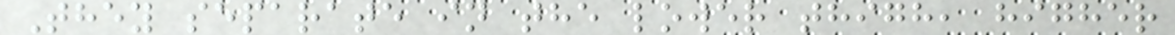They separate in the lower thigh, higher
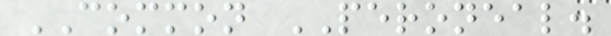COMMON PERONEAL.
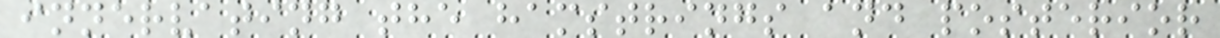innervating the hamstrings and posterior
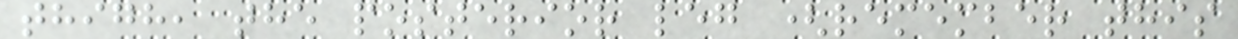thigh, the posterior leg (remember this
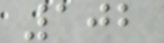102
